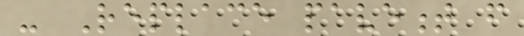- Replace pavement from
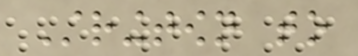Stringtown to
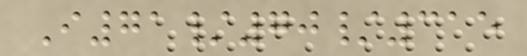I71/70/315
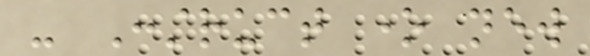- Construct one new
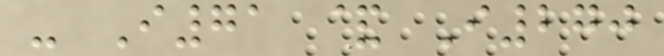- I71 & I270
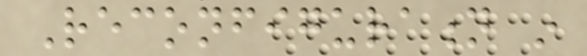Reconfiguration in
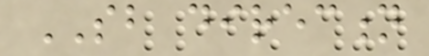SB direction
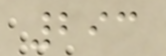293
